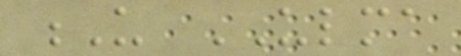U ULMA
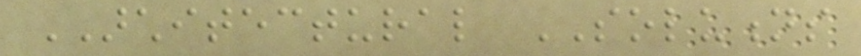ARCHITECTURAL SOLUTIONS
